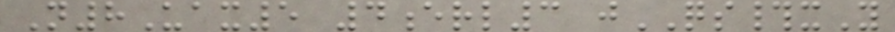N8Uax5 4erl3 jQS#xY
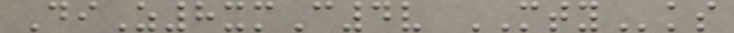DiZ8xmC4v MTYks
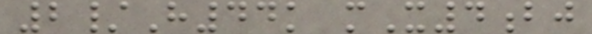2/H44k mX4bj
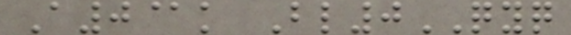A0@k Bl0QYQ
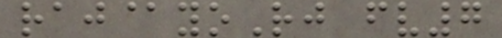raj@yoRj fv7
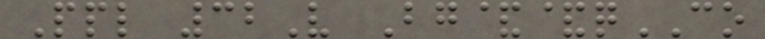Ppl 32V Bg&&qCO
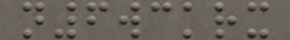n6wckrx
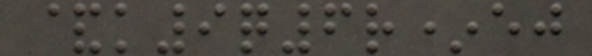&k9q6r*ej
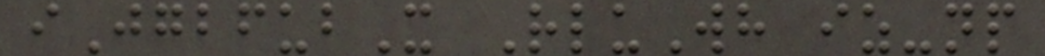iJgbfubX RluWh iz-np
